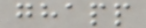ghapp
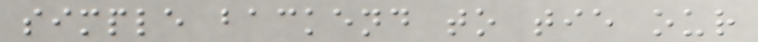simple backend to tie our
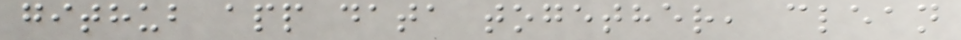github app data together, clean
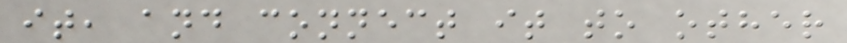it, and connect it to other
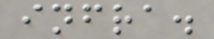infra.
